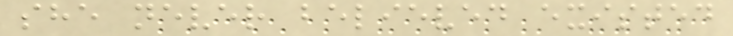she never believed existed
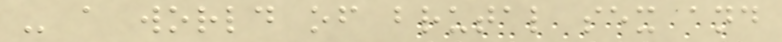- a world of brutal sex and
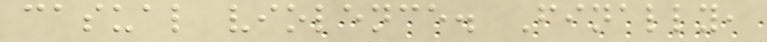casual violence. Finally,
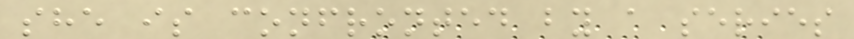she is confronted by a series
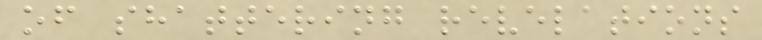of shattering revelations
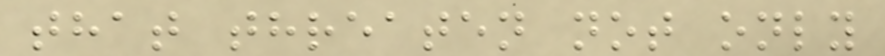that threaten not only
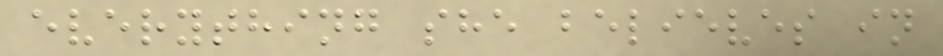everything she believes in
